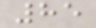85
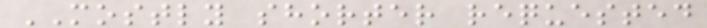MOSTLY shorter requested
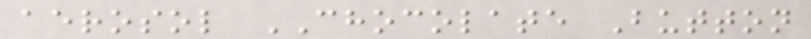aerosol CHOCOLATE Button
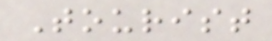Tourist
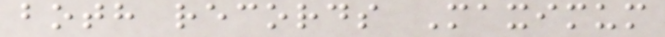both records Maximum
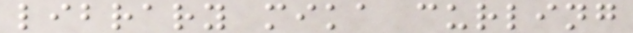library mika curling
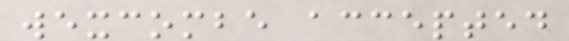wexcombe accepted
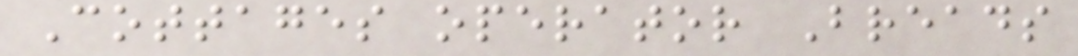Cottages operator Breads
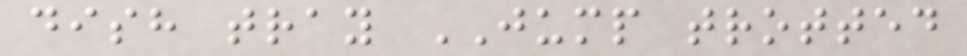dish tray JUMP trotted
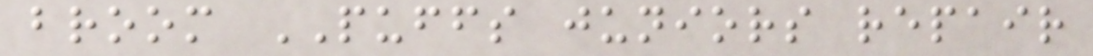broom PUFFS juniors repair
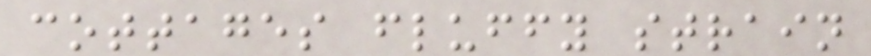cottages fluffy strain
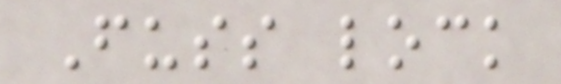Fuss lock
